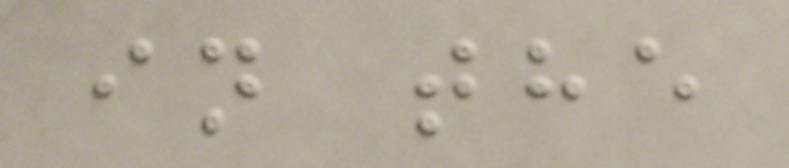in the
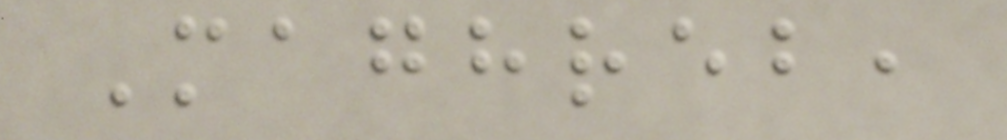Maghreb,
